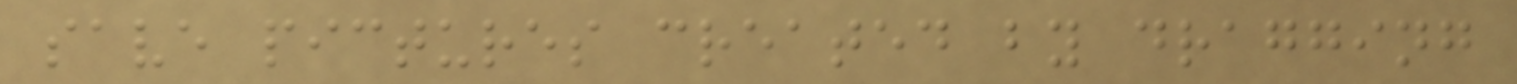save pictures created by dragging
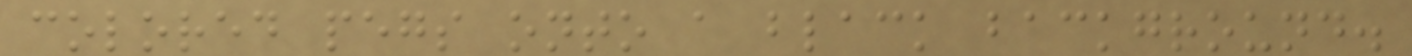colored pegs onto a black background.
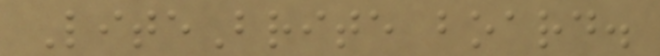LiteBrite board.
